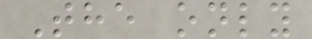The only
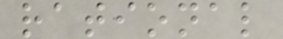rational
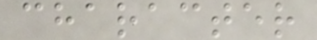character
